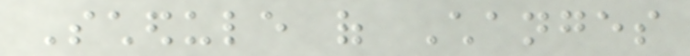Schedule of Changes
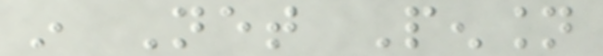in Net Pension
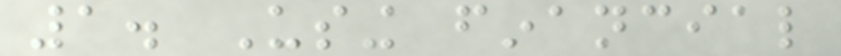1. Using financial
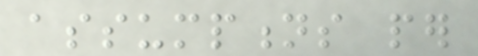assumptions per
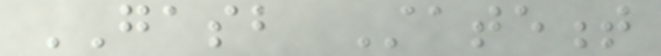GASB Statement
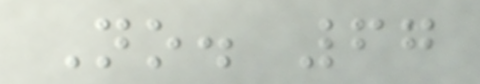No. 67
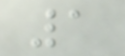1
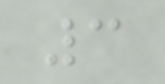3
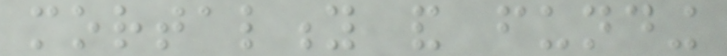mortality and funding
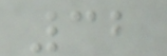32
